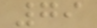79
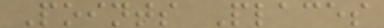Points Places
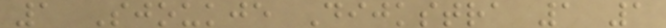1 Sjoukje Dijkstra 1 1
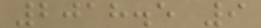2018.5 9
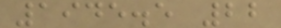1945.5 22
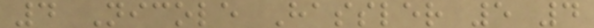4 Nicole Hassler 5 4
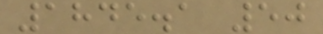1845.1 50
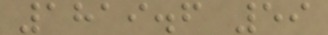1819.6 59
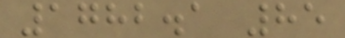1782.1 85
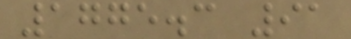1775.3 91
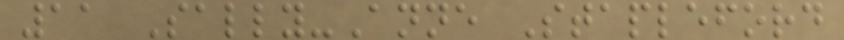11 Sally-Anne Stapleford
